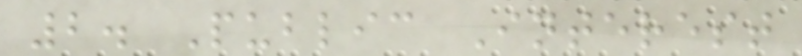2. Public Interest
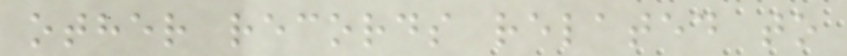other records related to
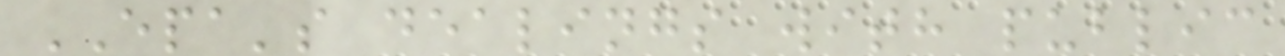EPA's dealings with public
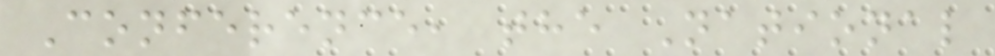Conference, the National
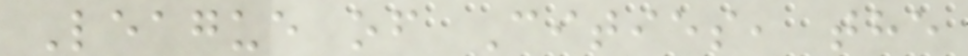League of Cities, the
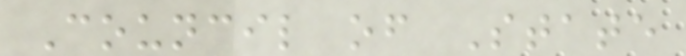Council of State
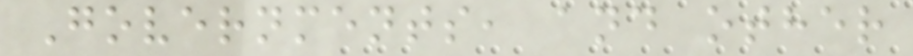Governments, and other
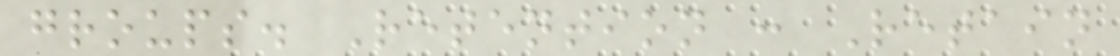groups. Retention : Retain
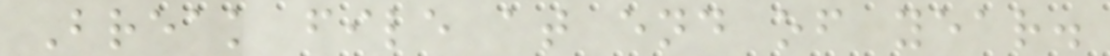Break file at end of year.
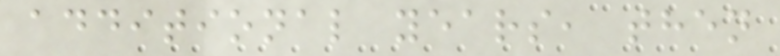additional years, then
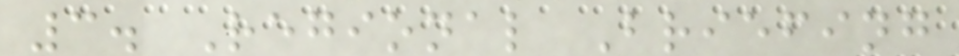3. Regional Briefing
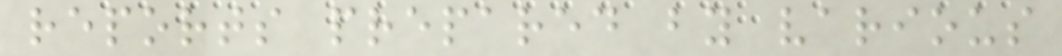reports prepared by various
